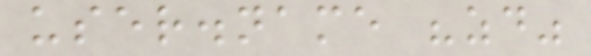user.name "zd"
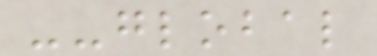--global
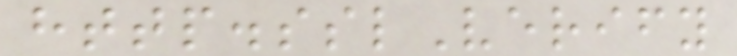http.sslVerify
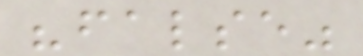"false"
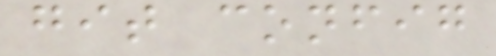git config
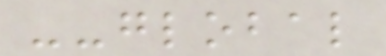--global
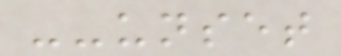--unset
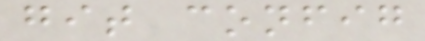git config
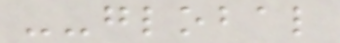--global
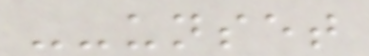--unset
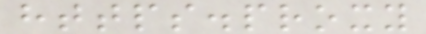https.proxy
